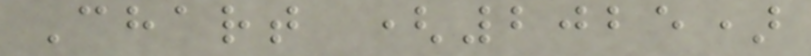Chart (2025)
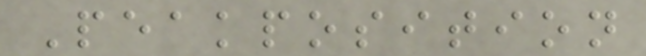Peakposition
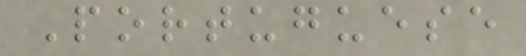Portuguese
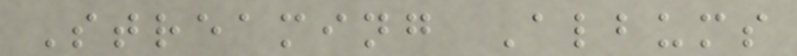Streaming Albums
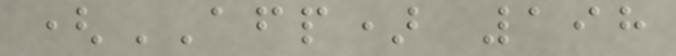(AFP) 198
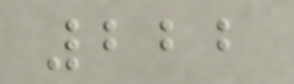222
